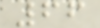66
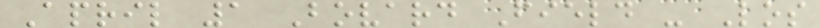April 1 Bovard Field - Los
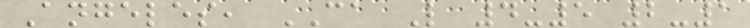Angeles, CA L 4-5 2-1
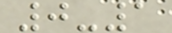0-1
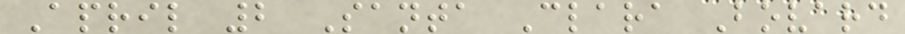April 2 Santa Clara Bovard
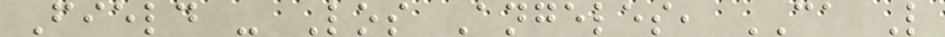Field - Los Angeles, CA L
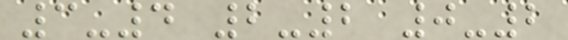3-4 2-2 0-2
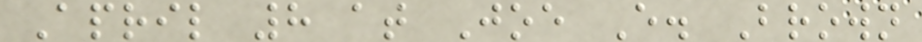April 8 at Joe E. Brown
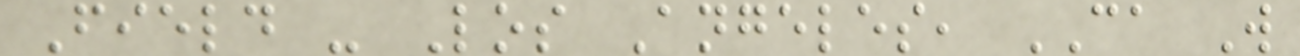Field - Los Angeles, CA W
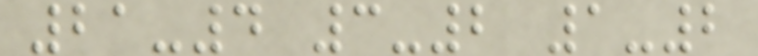21-4 3-2 1-2
